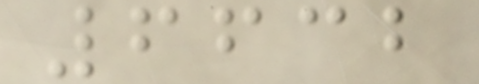6632
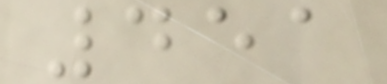451
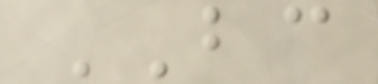BC
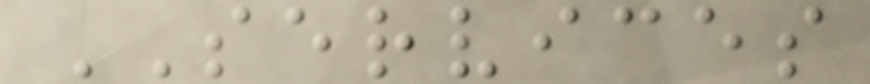SERVICES
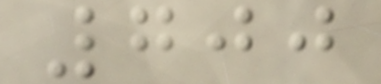700
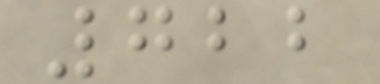722
